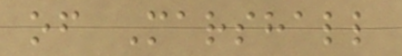of Marshall
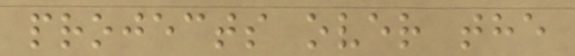projects over the
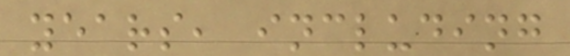years, including
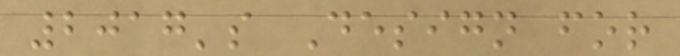2017's Design for
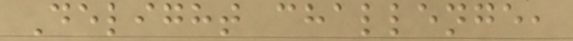Delight challenge,
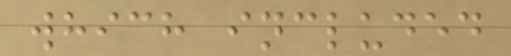which included
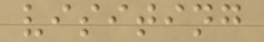visiting
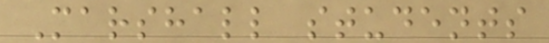Marshall students
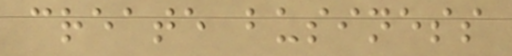create business
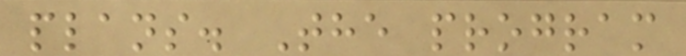plans. The program
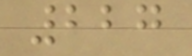227
